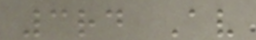3rd Av
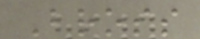Bross
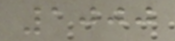1000
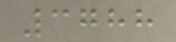3788
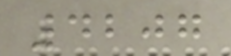4207
